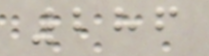286
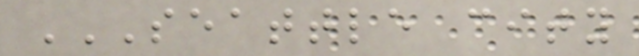SEATTLE CITY
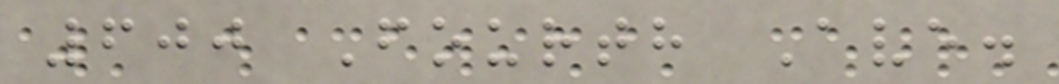600 Fourth Ave.
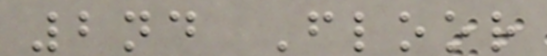2nd Floor
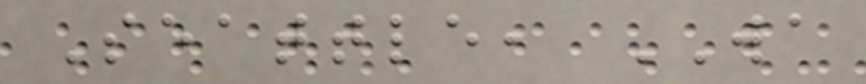Seattle, WA
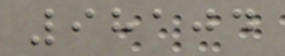98104
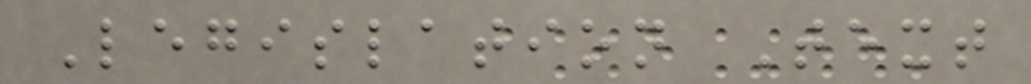Legislation Text
